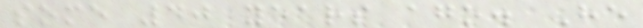some 40 years ago. He
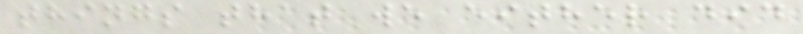things that we either did
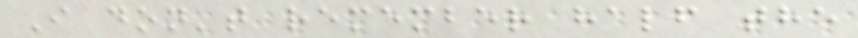I don't remember half the
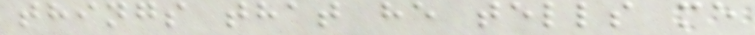things that he tells me
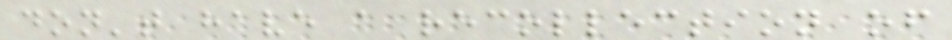don't have a recollection of
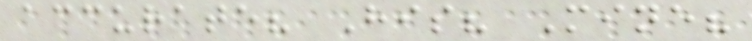accurate? His? Mine?
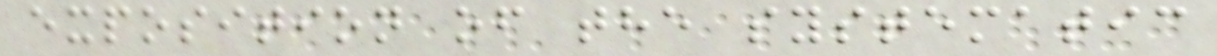exposition of the systematic
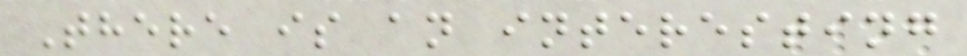There is an interesting
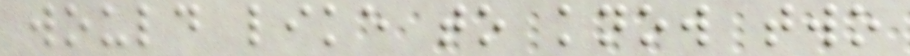would like to know two
